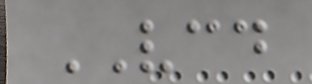VCD
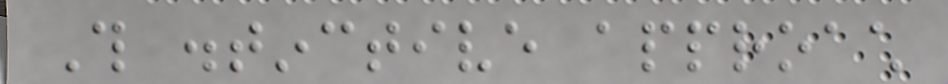This distinctive approach
